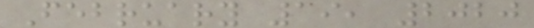February 19, 2020
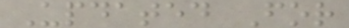Updated For
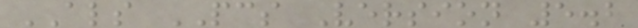ALS PCS Version 5.2
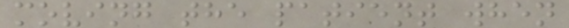moving the patient when
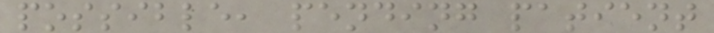possible, pending patient
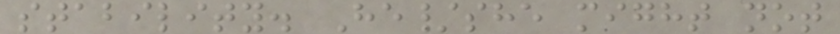stability. He/she might not
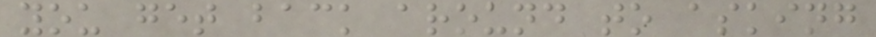you get back around to asking
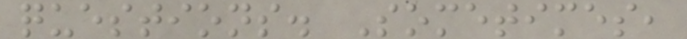questions. Sometimes,
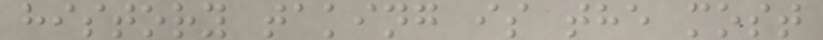history taking is the most
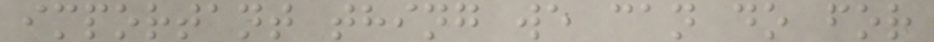important thing we can do for
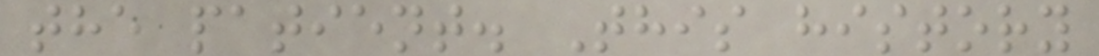the patient. This history
